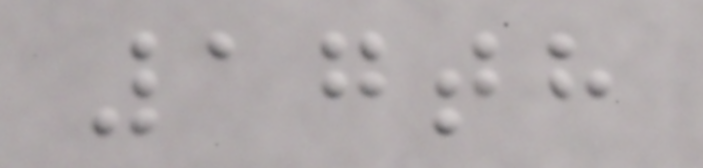17th
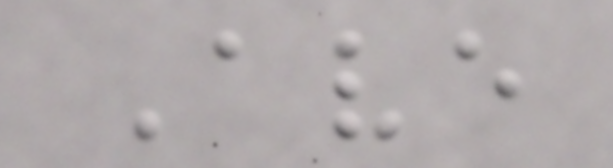Ave
